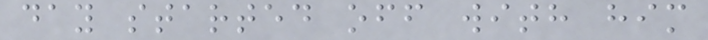day started off with him
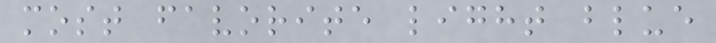most favorite light blue
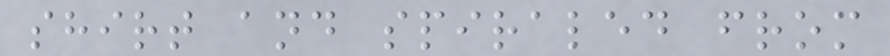shirt and spiraled from
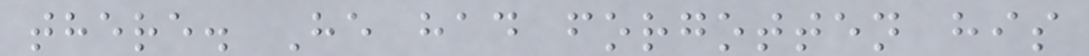there. He had forgotten his
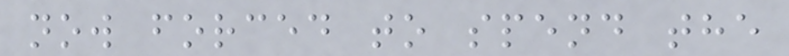now forced to spend the
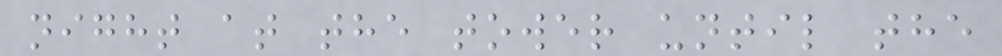night at the tower until the
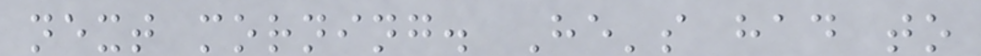next morning. He's had to
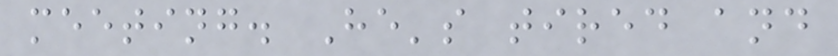meeting. He's tired and
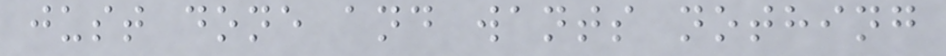just done and wants nothing
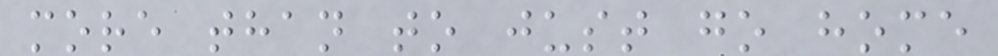more than to just go home
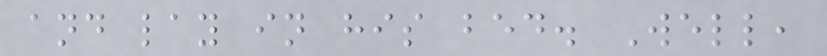and lay in his bed. Well,
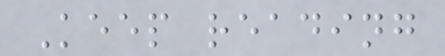Keep reading
